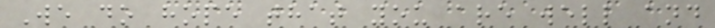We do hope that you are well and
